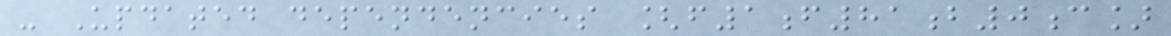- Updated dependencies [f1f81b0c]
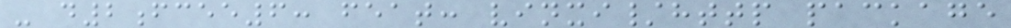- d2fcee6: feat: vinxi/http package
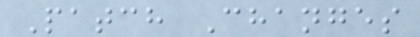Patch Changes
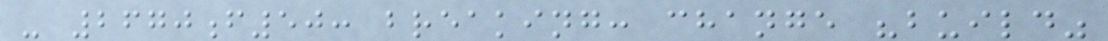- 2670f50: breaking: change "build"
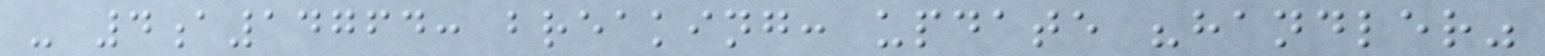- 4a14764: breaking: update "handler"
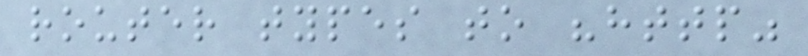router types to "http"
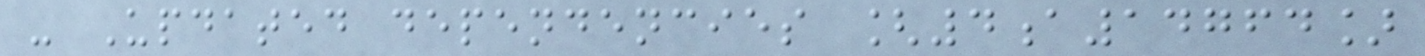- Updated dependencies [4a14764]
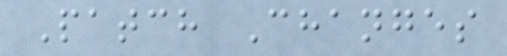Patch Changes
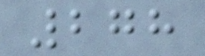278
